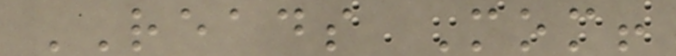READS Mom!
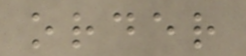order
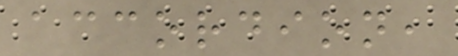accordion,
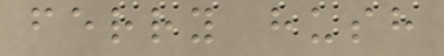ferry hush
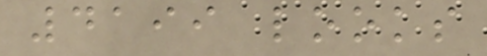4199 looks
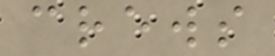crews
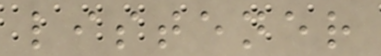listener
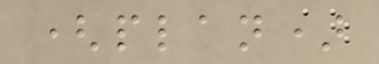(plan)
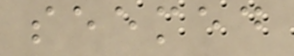seemed
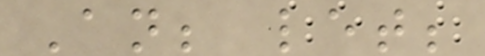An; let;
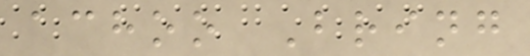achoo Bring
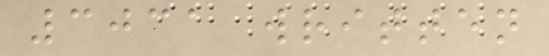3031 written
